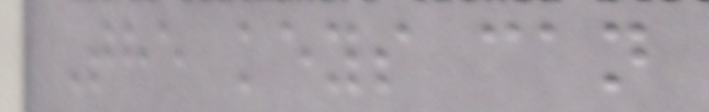The keys can
